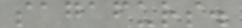sagafurs.
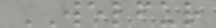WELFUR
